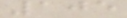105
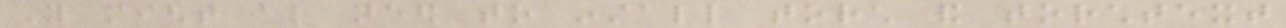You might also need to install torch and torchtext
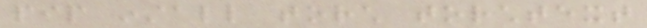pip install torch torchtext
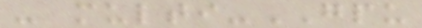- multi-GPU
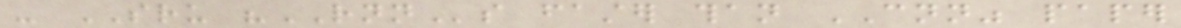- SRU "RNNs faster than CNN" paper
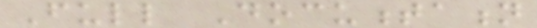Full Documentation
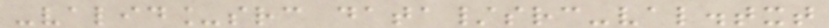-valid_src data/src-val.txt
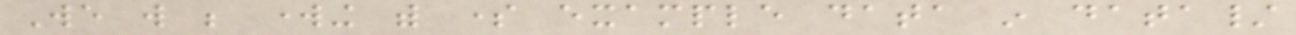We will be working with some example data in data/
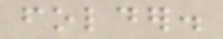folder.
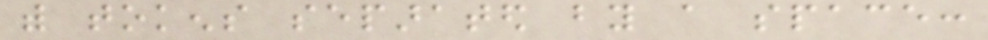with tokens separated by a space:
